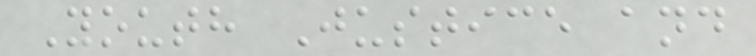Youth Justice and
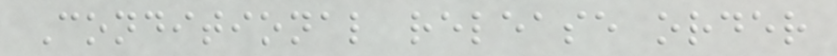Conditional release order
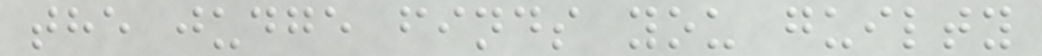the judge finds you guilty
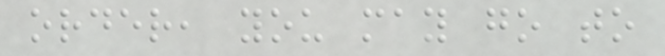order, you may go to
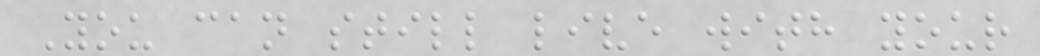You can still live with your
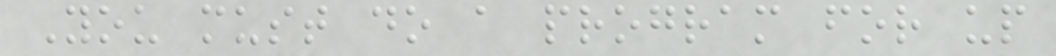You must do a program for up
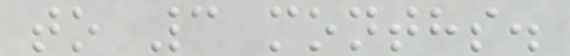to 3 months.
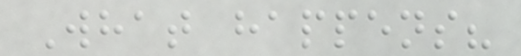What happens?
